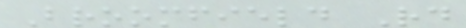Broomfield Rd
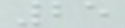25
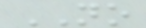NO
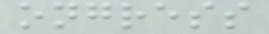ongress
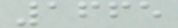1665
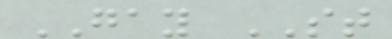GAY ST
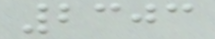2303
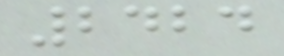2424
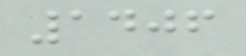1406
